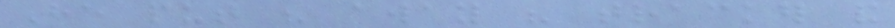He put his away his tracker and
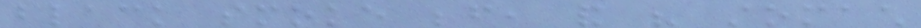black smoke before, and his stomach
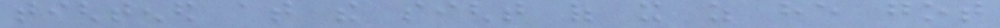tightened at the sight of it as he got
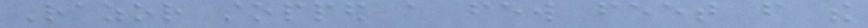Razor stopped a few feet from the
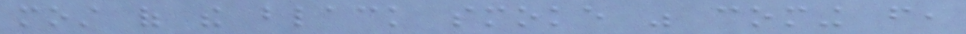most of the black smoke was coming from,
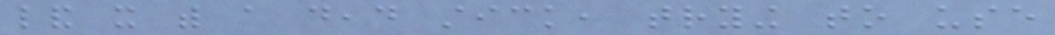land it with a dead stick, trying to use
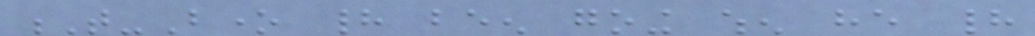T-Bone had been going when he had
